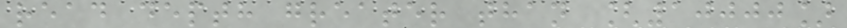read depth greater than [10000]
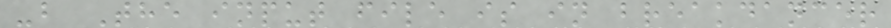-b The input file is in breakdancer
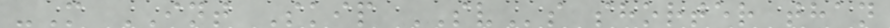-M INT Skip SVs shorter than
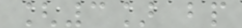[3] bp
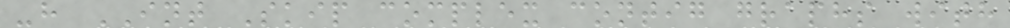-h INT Skip complex contig graphs with
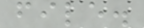file.
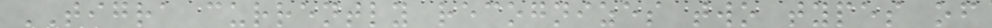TIGRA currently recognizes two types of
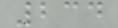234
